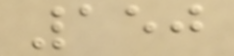150
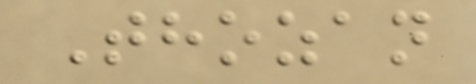Thozan
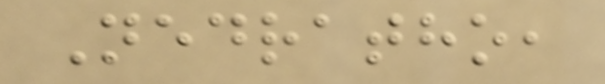Nedratho,
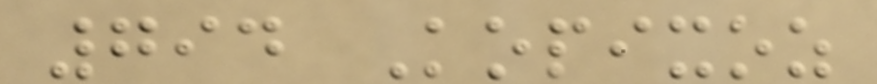794 Kopixoz
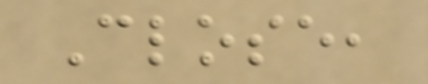Close,
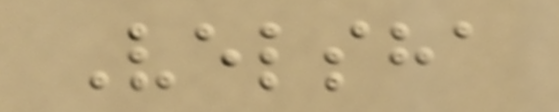Velsha
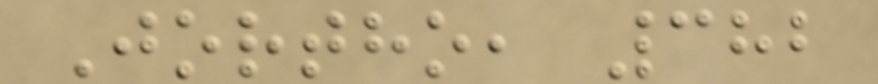Jortho, 382
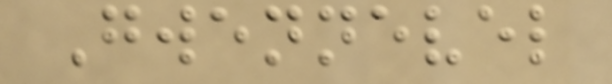Gwennevel
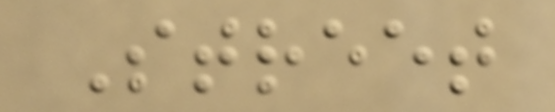Street
